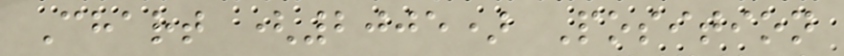Chart (2005) Position
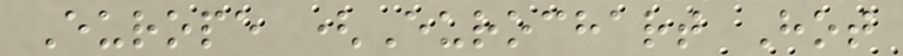Europe (Eurochart Hot
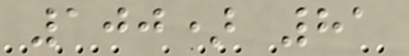100) 81
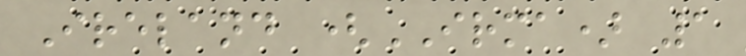Ireland (IRMA) 1
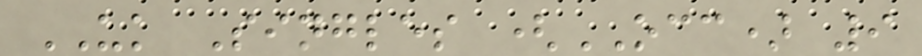UK Singles (OCC) 9
